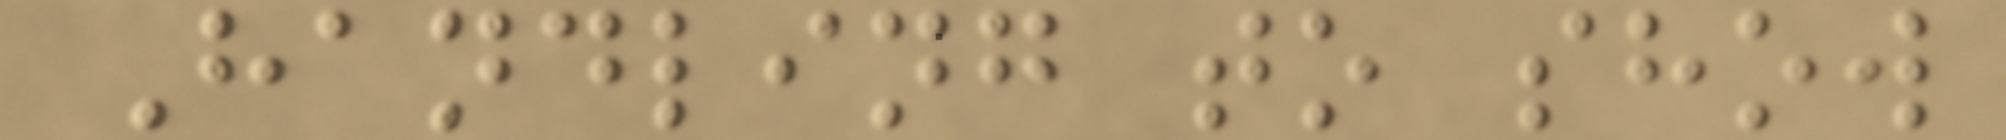Handling to show
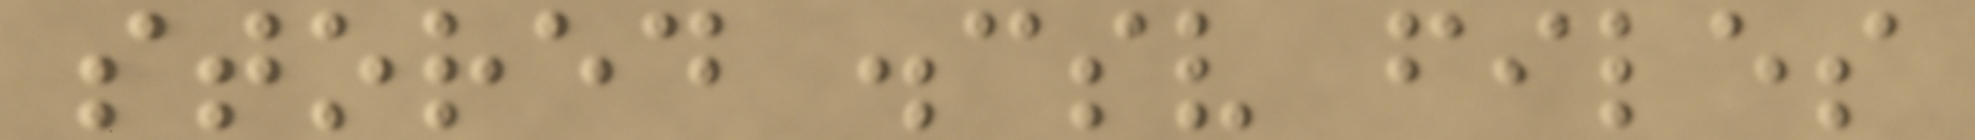stored .csv files
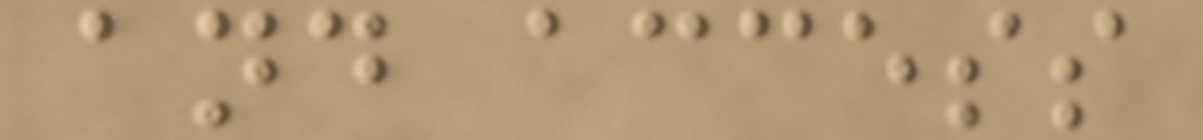and access
